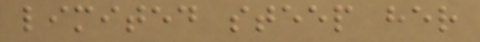limited steep her
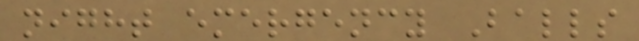night emergency Balls
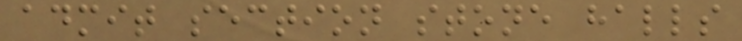admit section stone halls
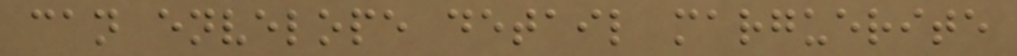can envelope detail marguerite
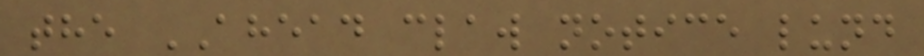the AHEAD claw notice lund
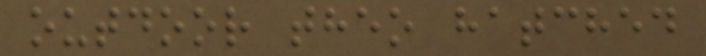outdoor theo hatched
